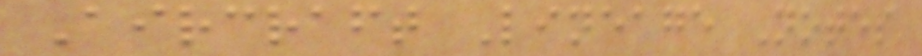Aircraft Lineage Notes
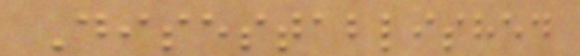Disestablished
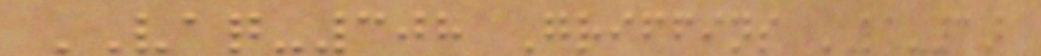VAQ-308 Griffins KA-3B
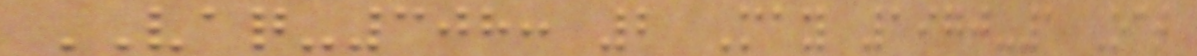VAQ-308: 2 May 1970-1 Oct
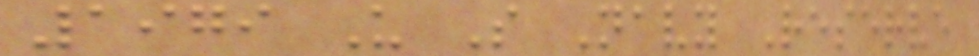1979 U S Navy Reserve
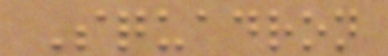Squadron
